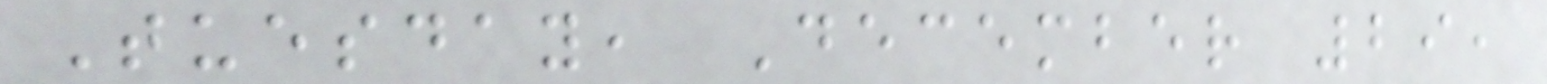Tuesday, December 29,
